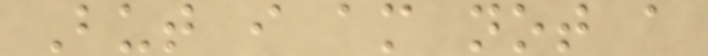But i am not a
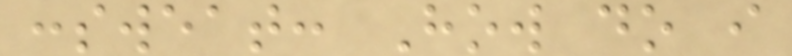:sweat: How do i
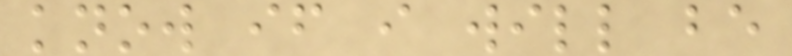know if i will be
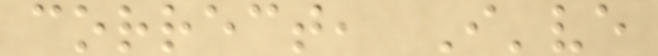correct, I've
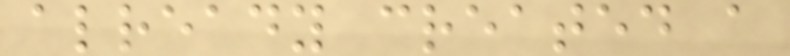already created a
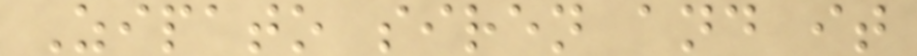Zipato siren and it
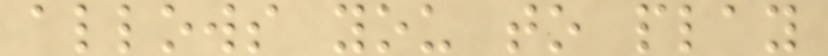allows you to play
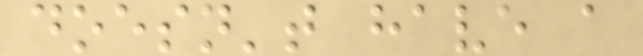doesn't have a
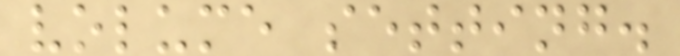volume setting.
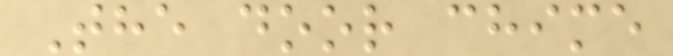The door chime
